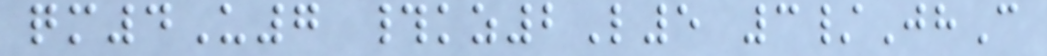qm4U7 #kz2L5 3/JhC
